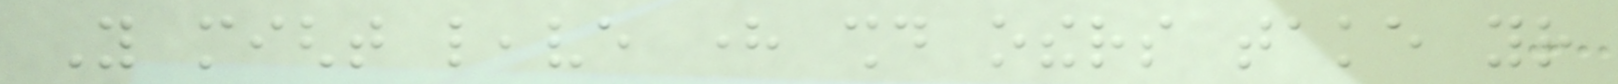You might leave here should others take your
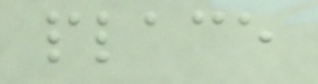place
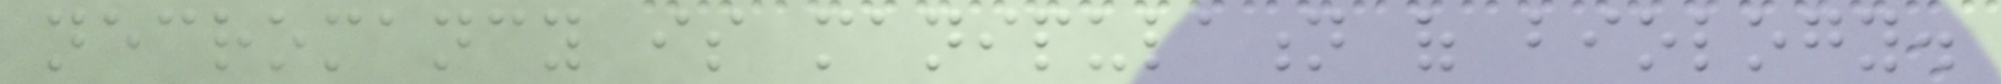necromancy is manipulation of biology.
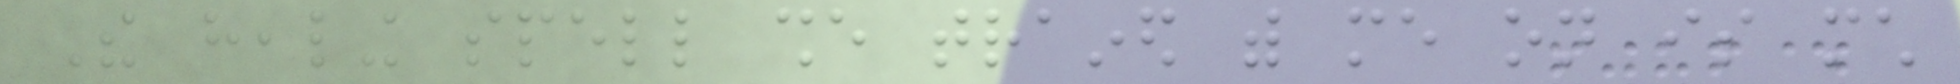The healing spell she trained with me on is much
